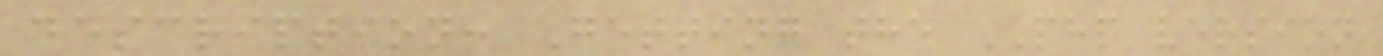description: Getting the PHP version
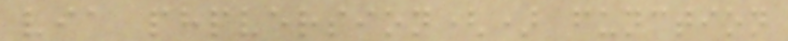via phpversion() function
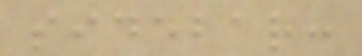sidebar:
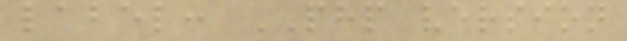label: PHP version
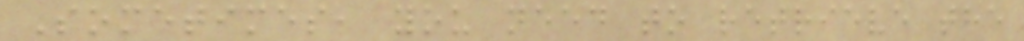Sometimes, you need to retrieve the
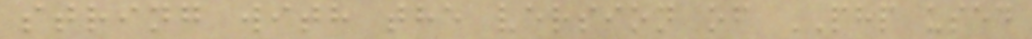string with the version of PHP used
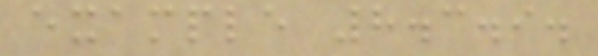example 8.3.9.
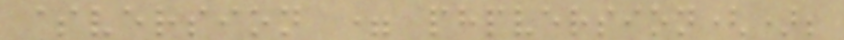$version = phpversion();
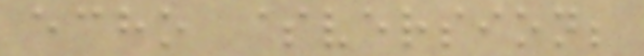echo $version;
